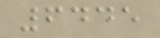6445
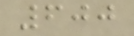600
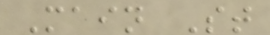Main St
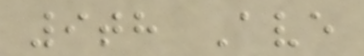9th Ave
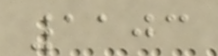1103
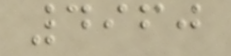4960
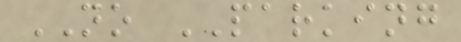NO PARKING
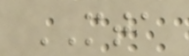MTA
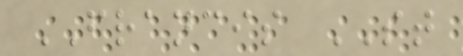FRANCIS ST
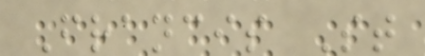Francis St
